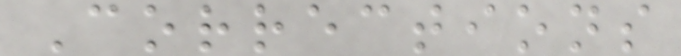Corrections
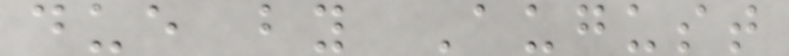due by August
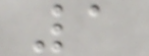1
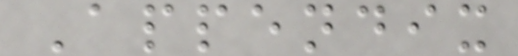Appendix
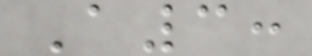A3:
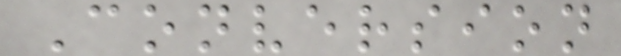Conversion
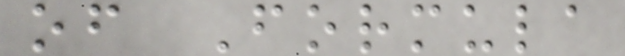of Formula
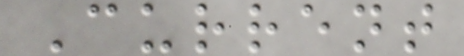Current
